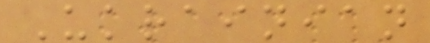Ukrainian
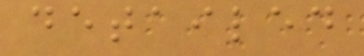detailed
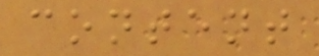content
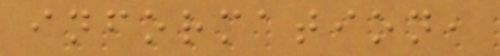information,
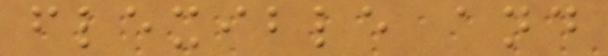flexible and
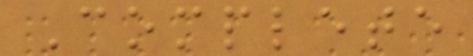Complete
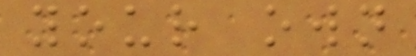your own
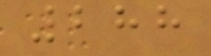288
